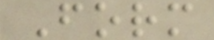Form
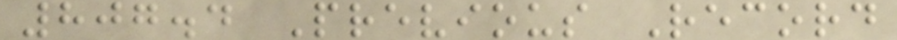807.4 Previous Record
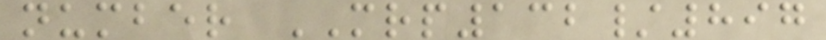number MRP132/897
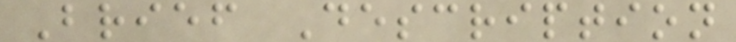Brief Description
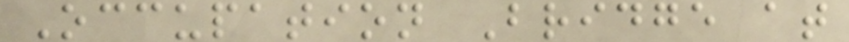Occupation Bridge at
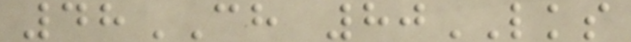48CH 80LKS
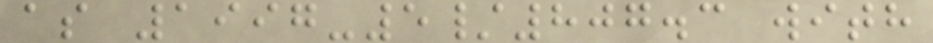as 1997-5/807.3 with
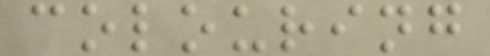colouring
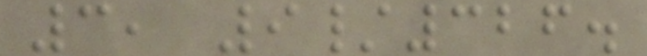3, 9/326.
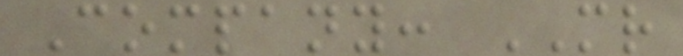Company: MR
